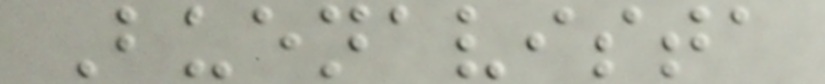Buenavista
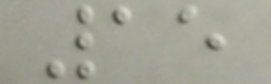15
